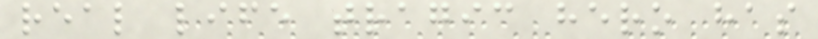real life tragic hero has
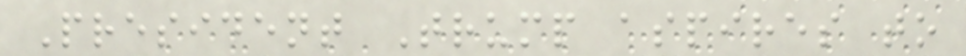President Trump aspires to
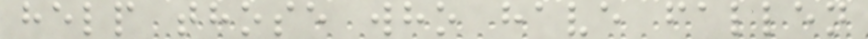help those who have fallen
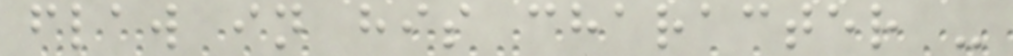flaw in his character -
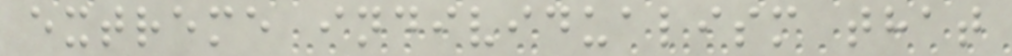extreme individualism that
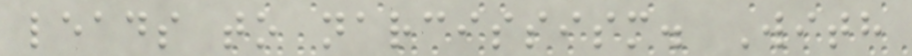leads to narcissism. With
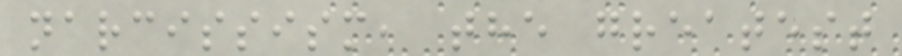narcissism, the greatest
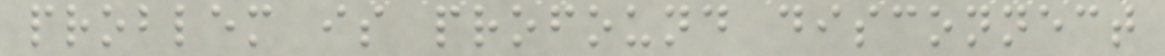problem is profound disconnect
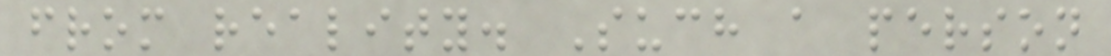from reality. Such a person
